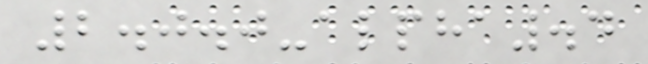2.0.0-alpha.4
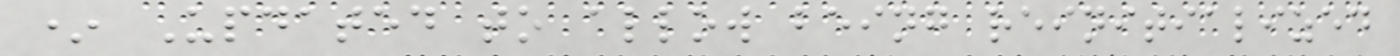* Updated to allow being reinitialized
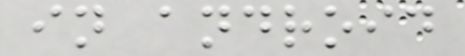in android
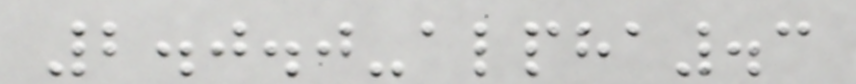2.0.0-alpha.3
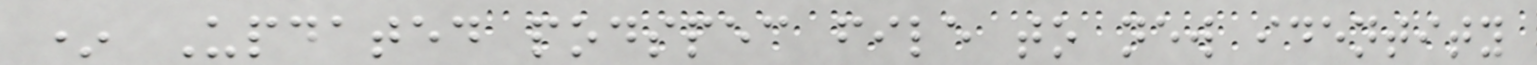* Updated podspec file to new identity
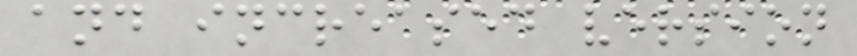and increased version
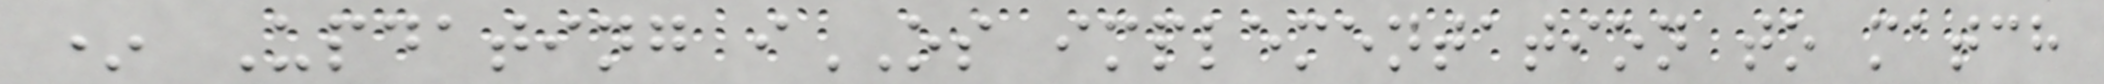* Updating iOS implementation to match
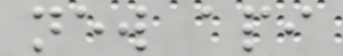new api
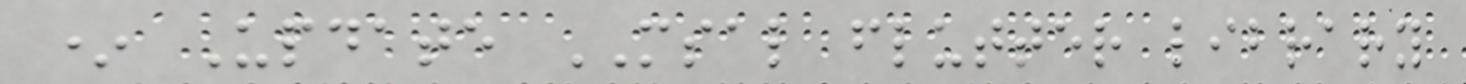* Update MSAL flutter library
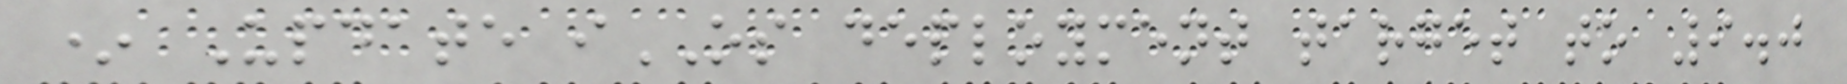* Update iOS deployment target to 9.0
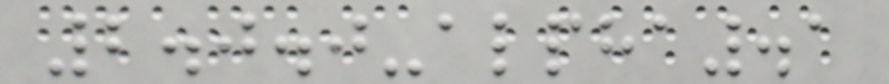2.0.0-alpha.1
